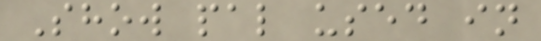Show pal used in
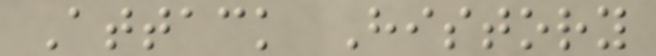Attack History
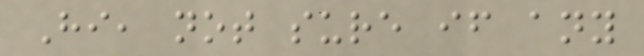Hi, not sure if any
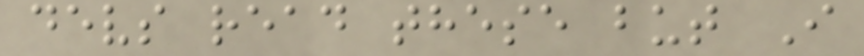devs read these but I
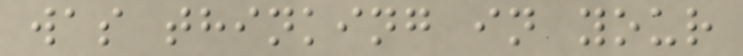was thinking in your
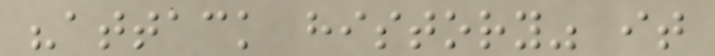"attack history" it
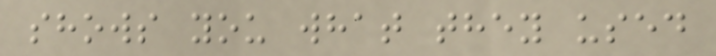shows you what they used
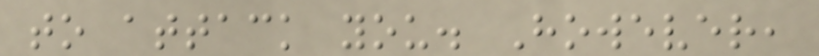to attack you. However,
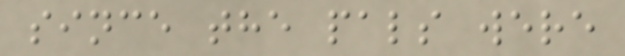since the pals were
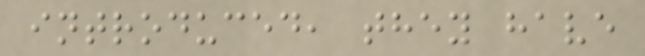introduced, they have
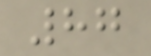87
